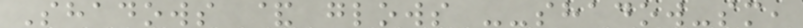Shadows & glows --shadow-sm,
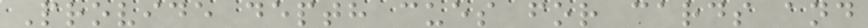Provide depth cues for cards and
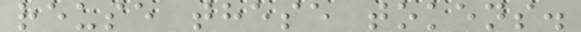reuse these tokens.
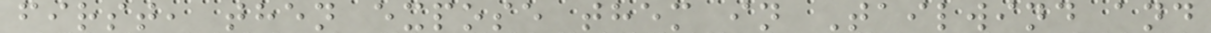first, then expose them in Tailwind and
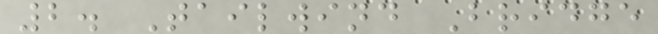2. Tailwind Bridge
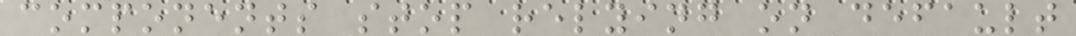components stop relying on default
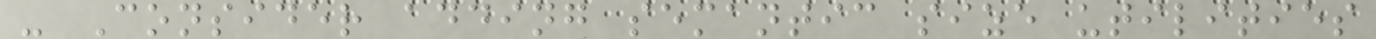- Consider adding semantic size utilities
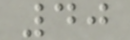40
